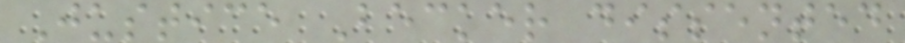Justice Becker dissented
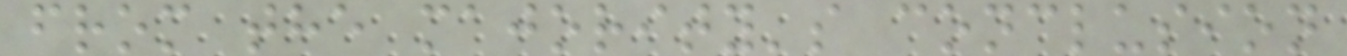from the majority's conclusion
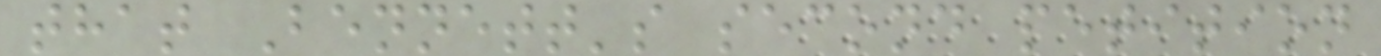that Bennett's second petition
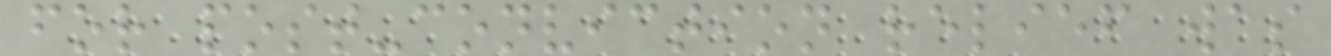for post-conviction relief was
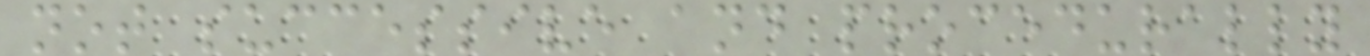not successive and procedurally
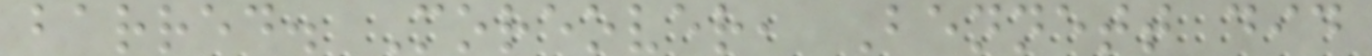barred. Moreover, Bennett did
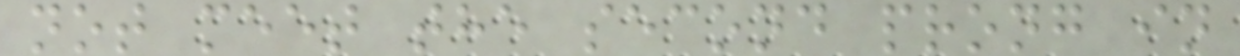not meet the second prong in
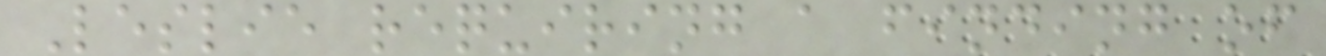Leslie requiring a finding of
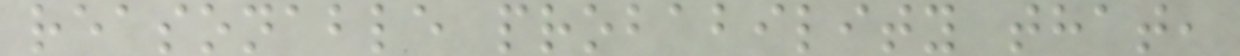reasonable probability that,
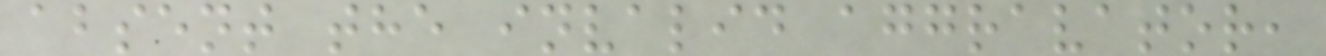absent the invalid aggravator,
